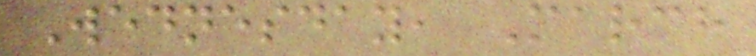Wednesday, March
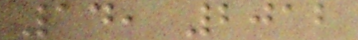14, 2012
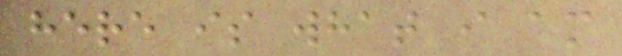here is what i am
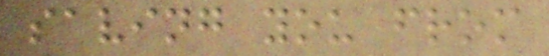saving you from
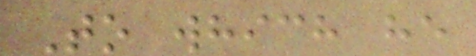To which he
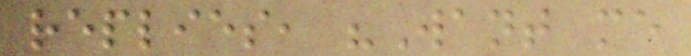replies, "Want me
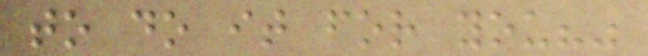to do it for you?"
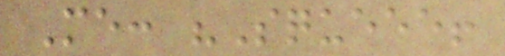Me: "Squeee!
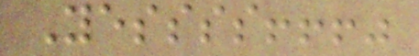Yessss!!!"
